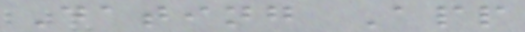Dating App
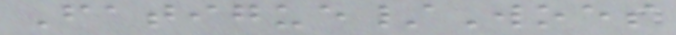Fatigue/Woes
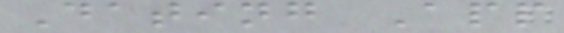Dating App
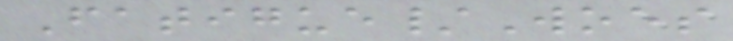Fatigue/Woes
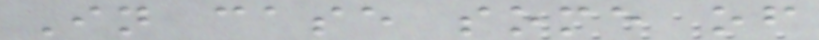In case some of
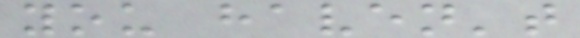you haven't
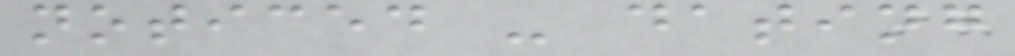noticed - dating
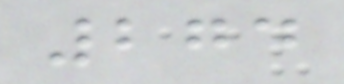274
